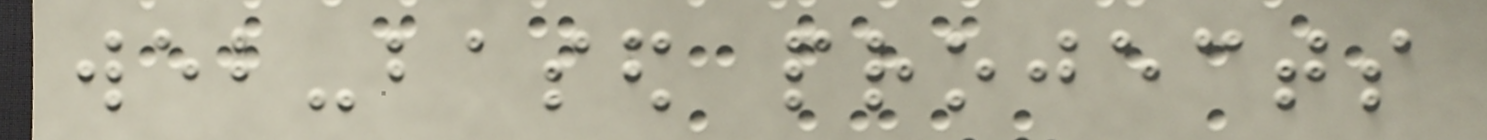web-based projects
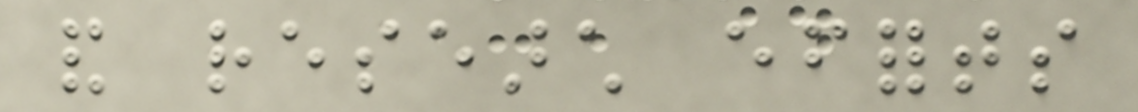and research efforts
